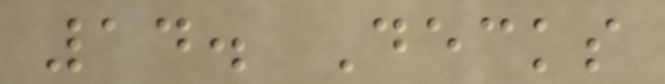14. Decks
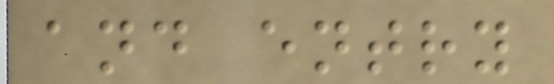and entry
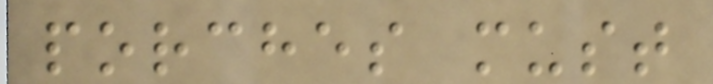porches must
